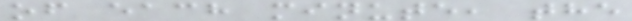of each minute, the
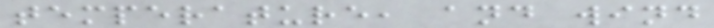temperature, and wind
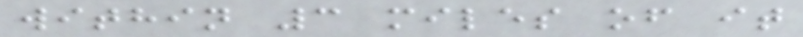within 3 miles of it
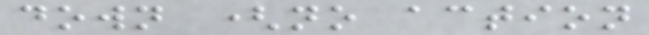down (no action
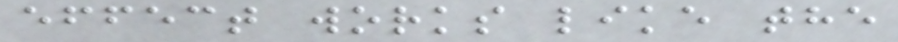effect works like the
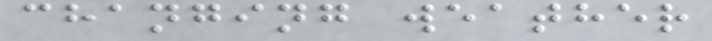changing weather
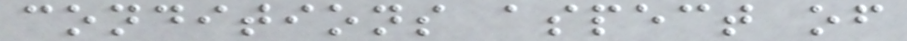conditions aspect of
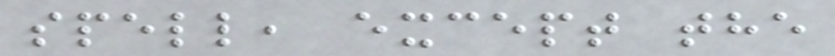spell, except the
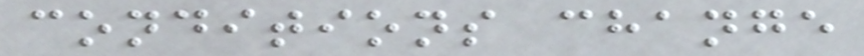conditions change
